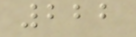222
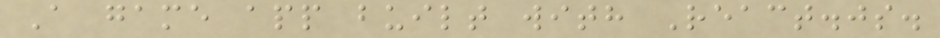A game app built with React.js.
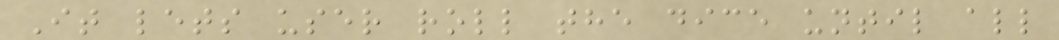It lets user roll the dice until all
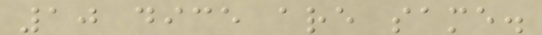10 dice are same.
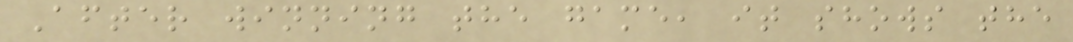After winning the game, it shows the
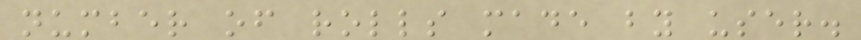number of rolls made by user.
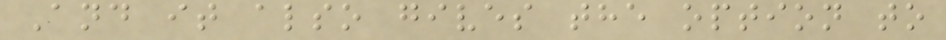And it also gives the option to
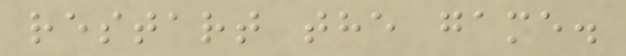restart the game.
